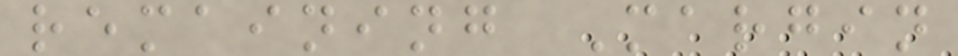remaining Margin
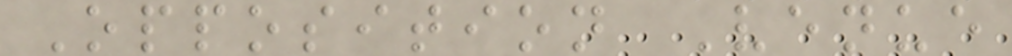Opposition Venue
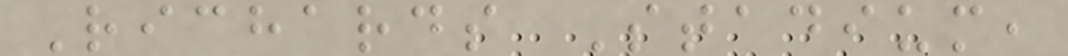Richards Stadium,
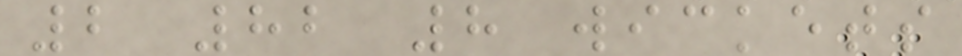2 82 8 wickets
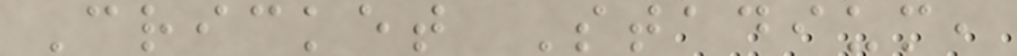Cricket Stadium,
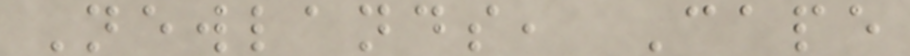Newlands, Cape
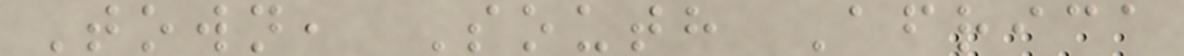Town, South Africa
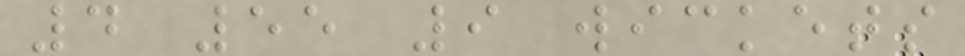4 55 9 wickets
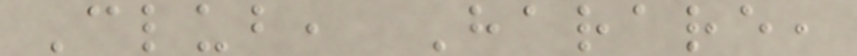Club, Harare,
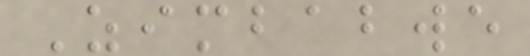Zimbabwe
